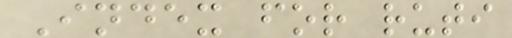Index for ruti
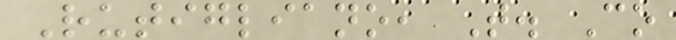Rutigliano, T. Co
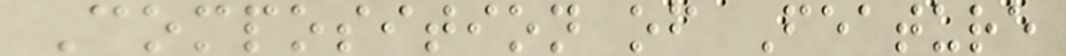Composition of Feature
